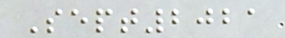Sept2021
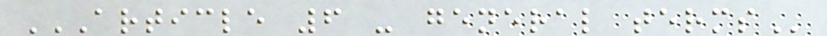ARTICLE 6 - GENERAL TERMS
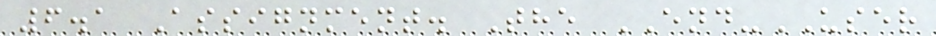6.1 Assignment. The END-USER
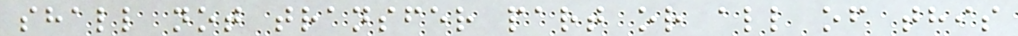shall not transfer part or all of this
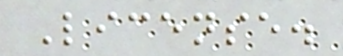License.
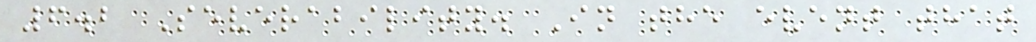6.2 Severability. In the event that
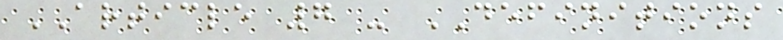ARTICLE 7 - DEFINITIONS
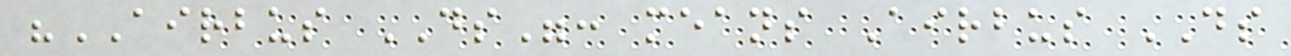"AIRBUS DS": means Airbus DS
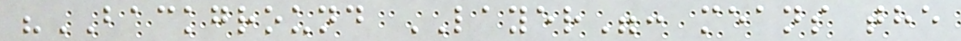"BACKGROUND LAYER": means the
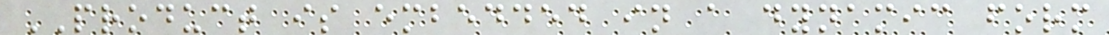PRODUCT is embedded in a dynamic form
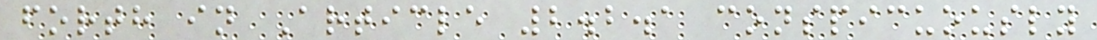forth in Article 2.2.1 conspicuously
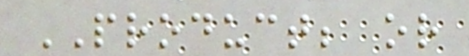PRODUCT; or
